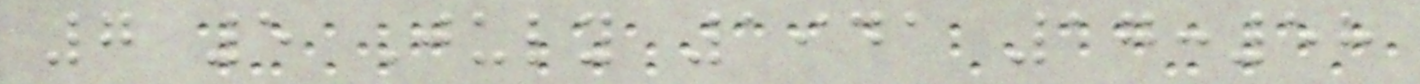7 5 July 1941 17:58
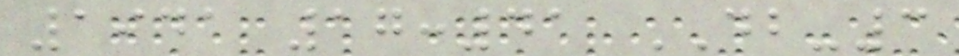1941 17:41 DB-3
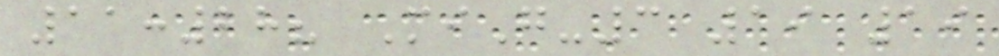11:28? MiG-3 19 19
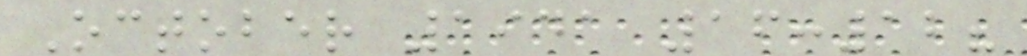October 1941 16:12?
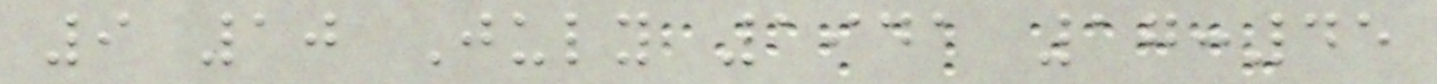9 10 July 1941 17:45
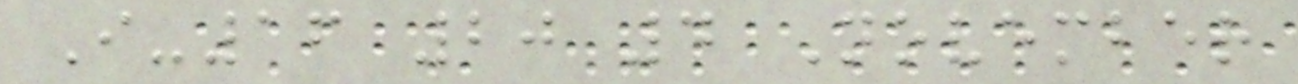I-16 20 4 November
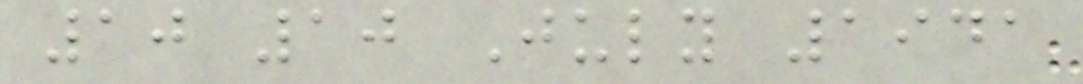10 10 July 1941
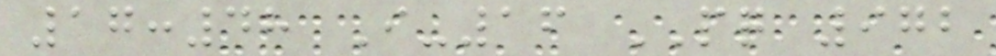17:48 I-16 PQ 972
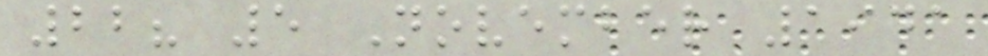22? 5 November 1941
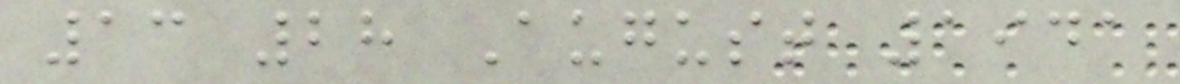13 28 August 1941
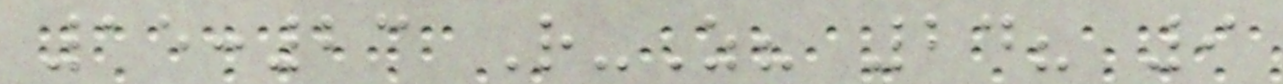15:23 R-Z? 24? 9
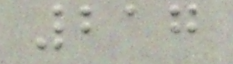217
